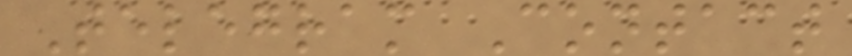Telegram Contact
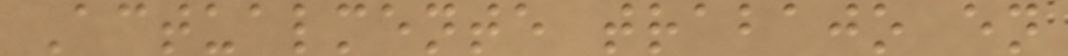Actualmente trabajo en
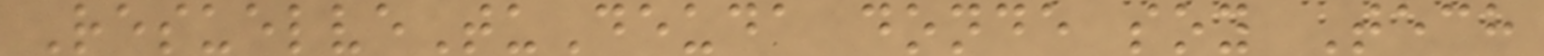ResuelveTuDeuda donde soy Tech
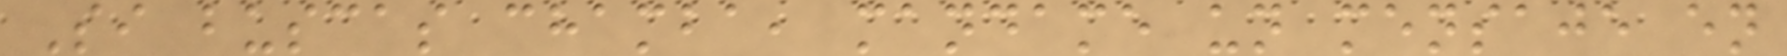Si buscas chamba, mandame un mensaje en
